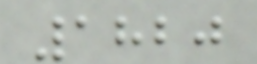1820
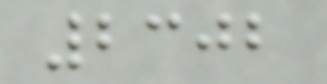2302
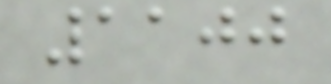1100
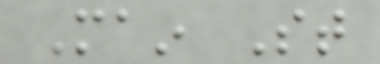Main St
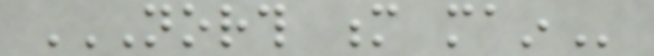NORTH M MAIN
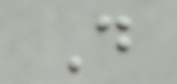Do
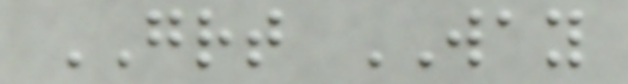GREAT WAY
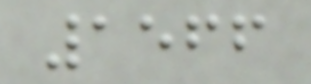1566
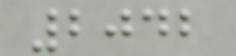2042
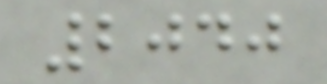2040
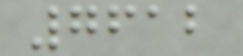7612
